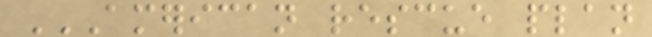AMERICAN RESCUE PLAN
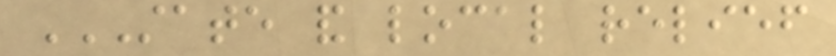STATE AND LOCAL RELIEF
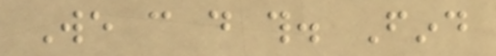We can do this. Find
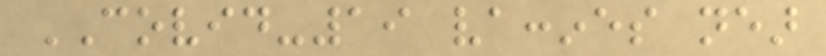COVID-19 vaccines near
